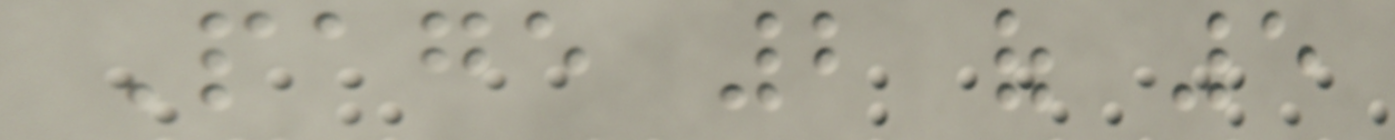Page 2 of 5
